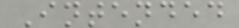Intended
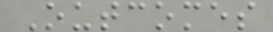Outcomes
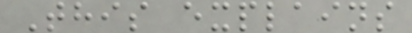This explains
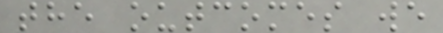the outcomes we
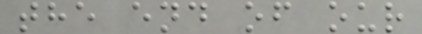the end of our
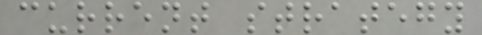current strategy
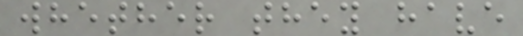whether they have
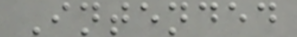Intended
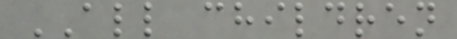ALL children
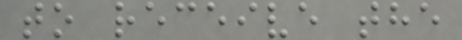to receive the
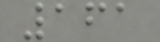161
